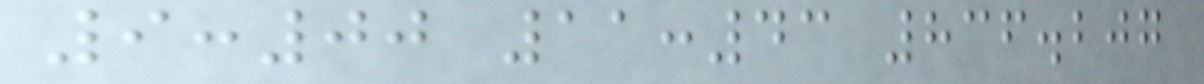9:00 11:43 836.207
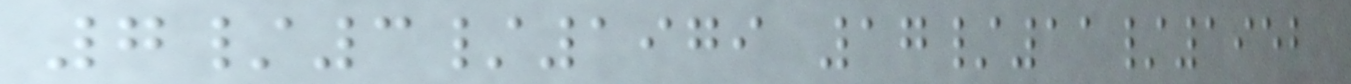7/3/1979 17/11/1952
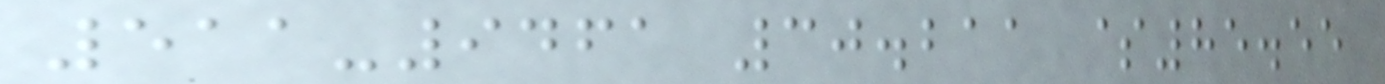511-9461 30.211 $85.55
